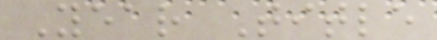Year Title
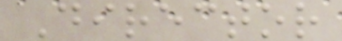Director
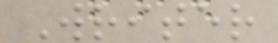Writer
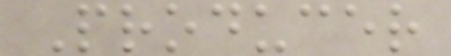Producer
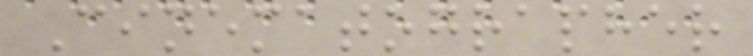Cinematographer
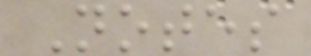Notes
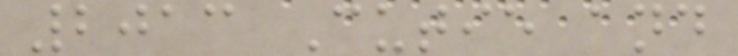2013 Cutie and
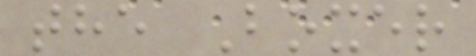the Boxer
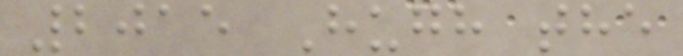2015 Hugh the
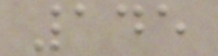145
